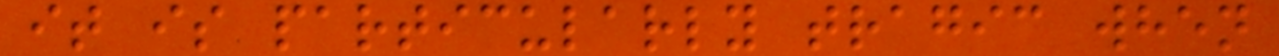it is particularly tragic when
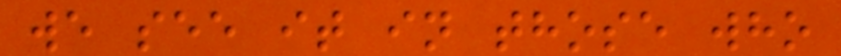we see it in those who
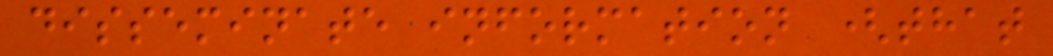disseminate information (that
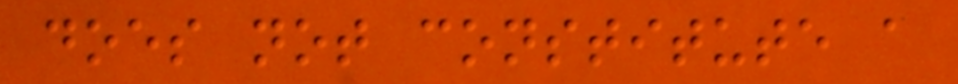does not constitute a
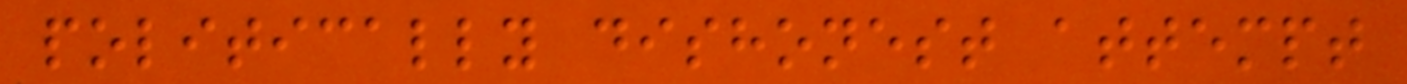politically dishonest attempt
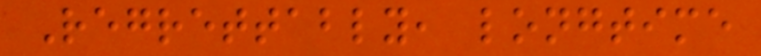Regrettably, longtime
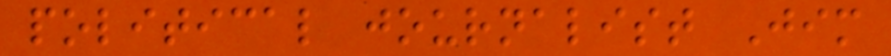political journalist Jim
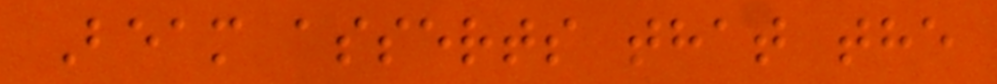Beam asserts that the
